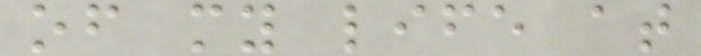of my life at
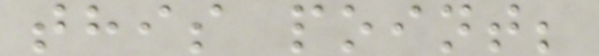this point;
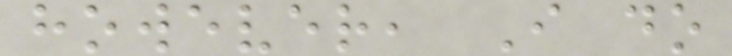however, I do
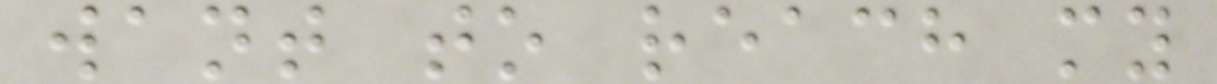want to reach my
